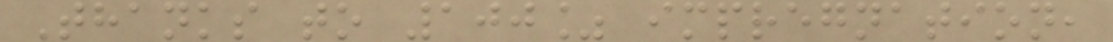Thanks to 100% impregnation,
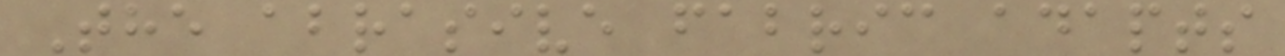The abrasive fabric adapts
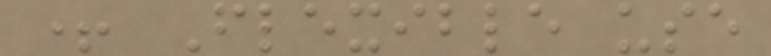+ Flexible use
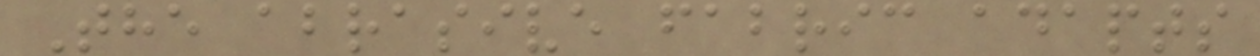The abrasive fabric adapts
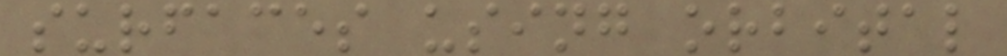surfaces using orbital
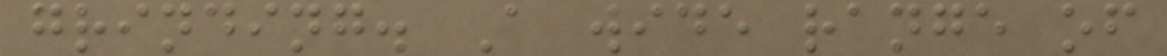grinding. A wide range of
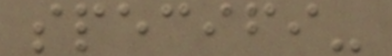specifi-
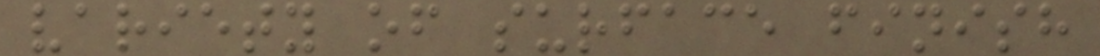variety of surface finish
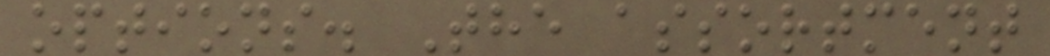options. The assortment
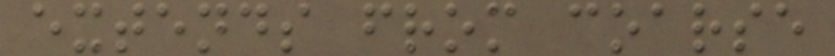extends from coarse
